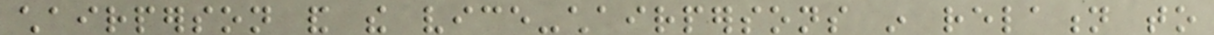chairperson and the vice-chairpersons in relation to
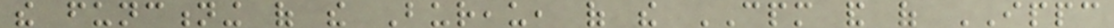the functioning of the Bureau, of the CPM and of IPPC
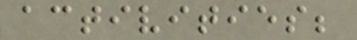activities;
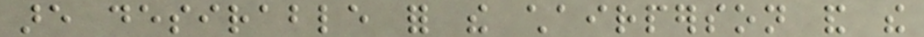are desirable for the chairperson and the
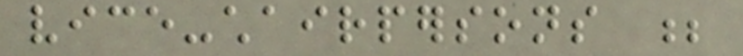vice-chairpersons ;
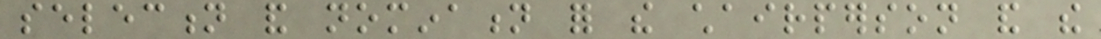selection and nomination for the chairperson and the
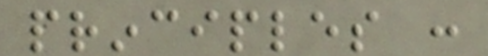principles :
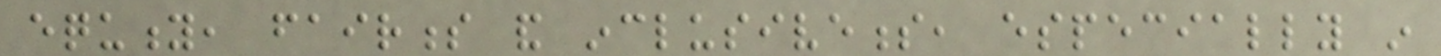equity, fairness and inclusiveness, especially in
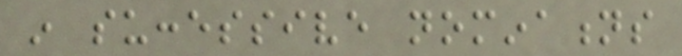in successive nominations
